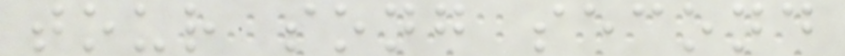tour song second
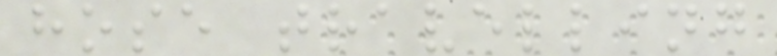hose travelling
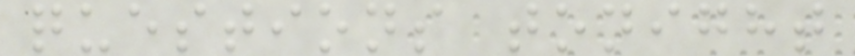questions tonight
